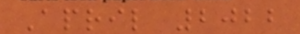April 2022
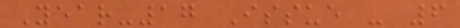Year-17 Issue - 6
